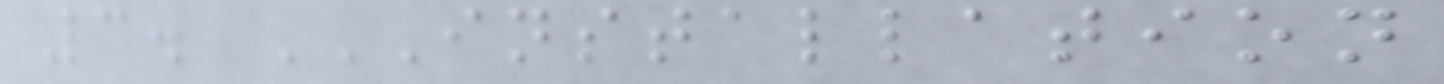3. INSTALLATION
